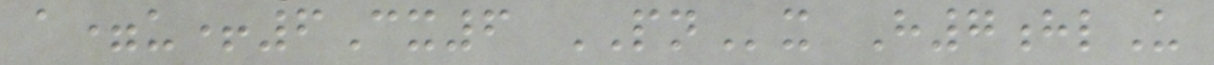a=u+6Cx6 PNx H7hlU
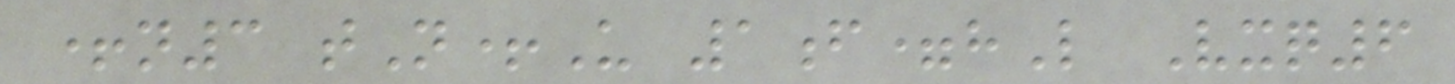+n3 tN+U 1f=hL Vxq6
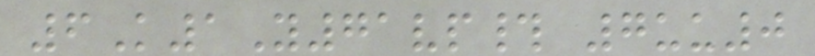6K1Y71vp# 7uu0
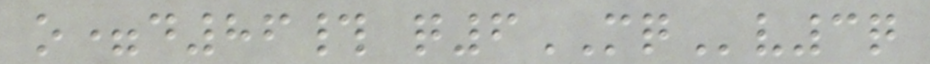o=d86# q6MQv3q
